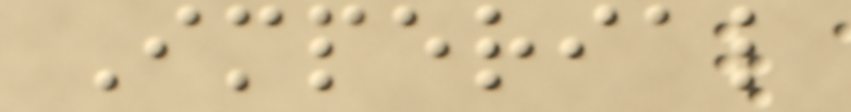Imperial
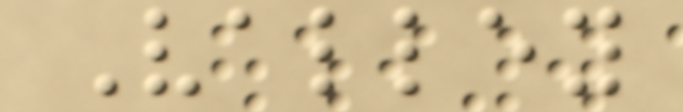Valley
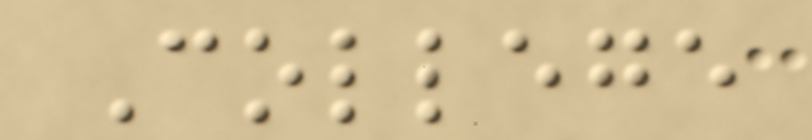College
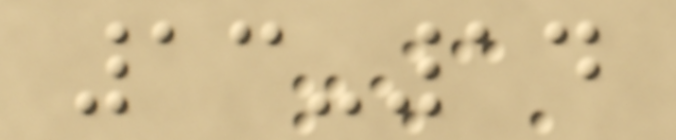13-14
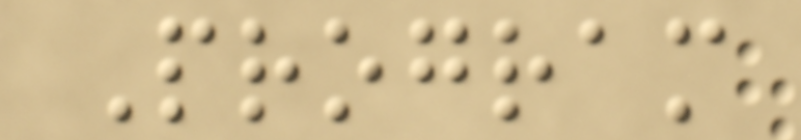Program
